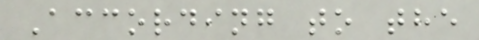According to the
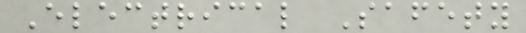Electrical Safety
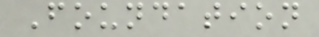Foundation
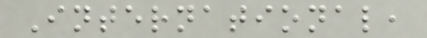International,
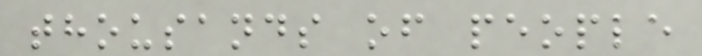thousands of people
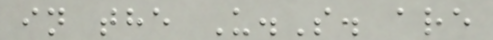in the U.S. are
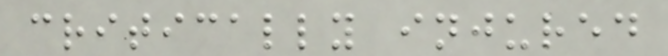critically injured
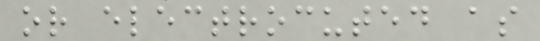or electrocuted as
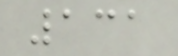131
